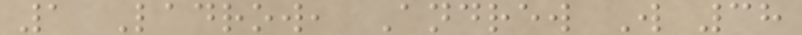1 Ladrow, Andrew W 38
